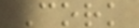Cork
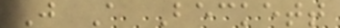J A Beckett
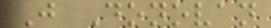J Donovan
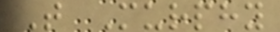T Murphy
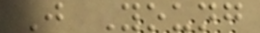J Young
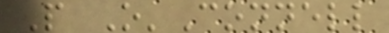P O'Connell
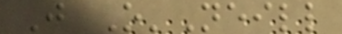J O'Neill
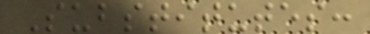Substitutes:
